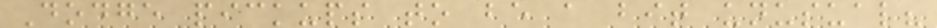Dodge pickups to be a bit unusual?
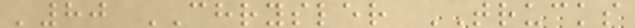'80 CHRYSLER TRUCKS
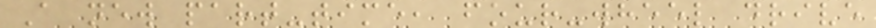A new part-time, four-wheel drive
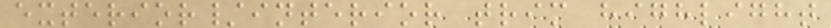exterior/interior trim highlight
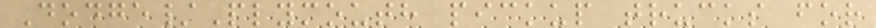Dodge/Plymouth pickup trucks for
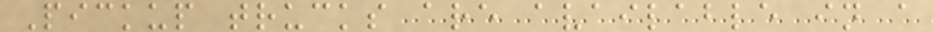Pickup trucks are available in a
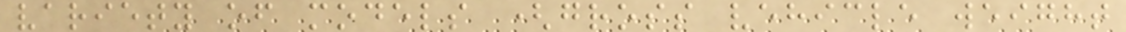variety of models (gross vehicle weight
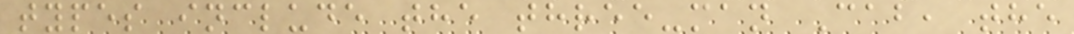types include the three-man Cab, the
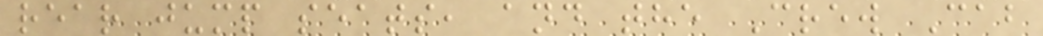rear jump seats, and the Crew Cab
